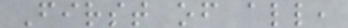First of all,
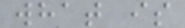what is
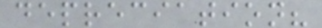depreciation?
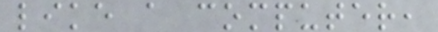like a computer,
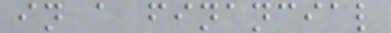in a financial
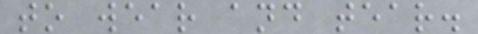to wear and tear.
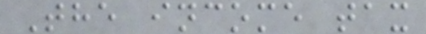The income tax
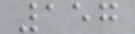157
